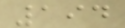194
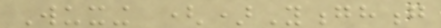Wuxing ()Yonghong
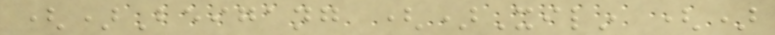()Beigang ()Xilin ()
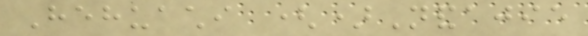Hehuachi ()Nandajie
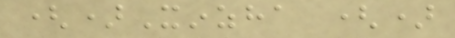()Xinzha ()
